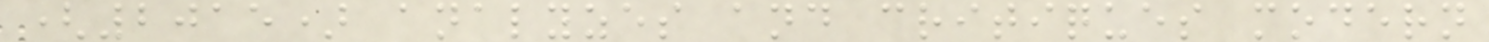(2015) analyzes and critiques modern
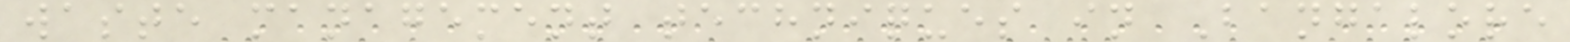waste management techniques in Bangalore
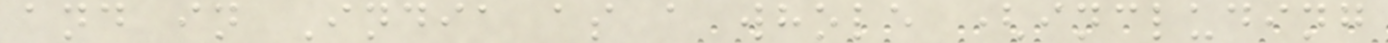and in India as a whole (including
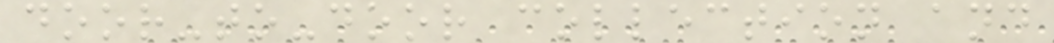door-to-door collection and
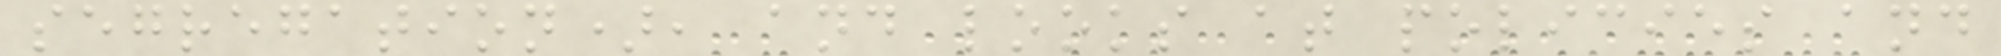segregation), and looks at policies and
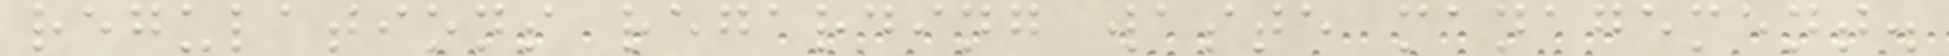regulations regarding waste management.
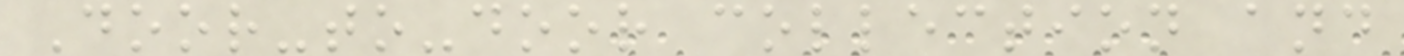Door-to-door collection and
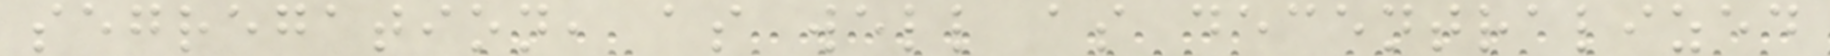segregation, as well as decentralized
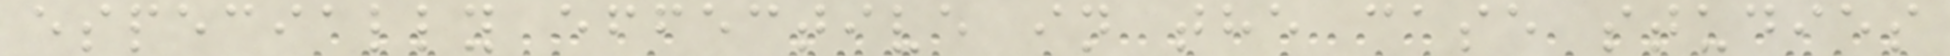especially effective in the case studies
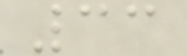33
